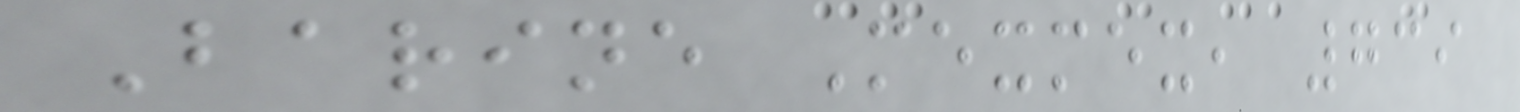Barine Mexmex, 739
